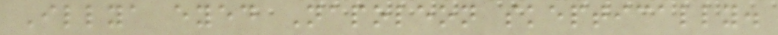Illya eyed Napoleon skeptically.
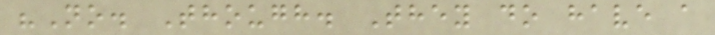"No. Though. They do have a
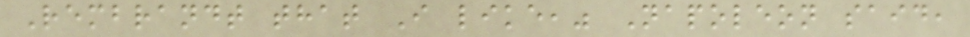Rembrandt that I like," Napoleon said,
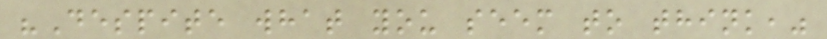"Despite what you seem to think,"
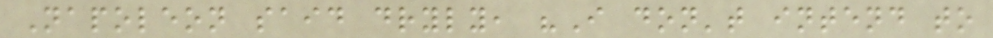Napoleon said dryly, "I don't intend to
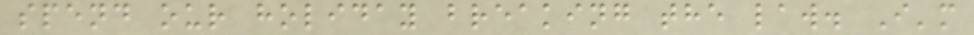spend our holiday breaking the law. I'm
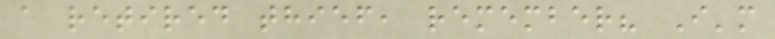a retired thief, remember? I'm
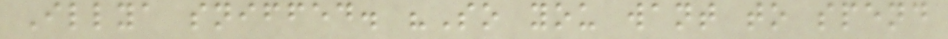Illya sniffed. "So you want to spend
